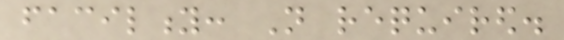facility: Not required.
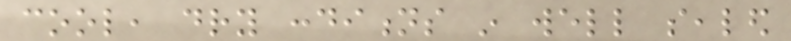cool, dry conditions in well sealed
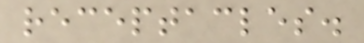receptacles.
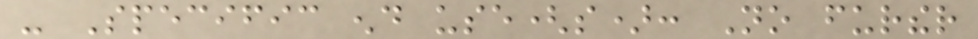- Specific end use(s): No further
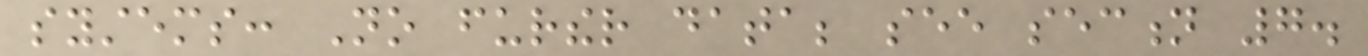systems: No further data; see section 7.
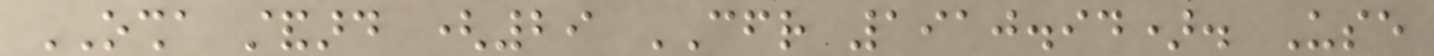OSHA standard (29 CFR 1910.94). Use
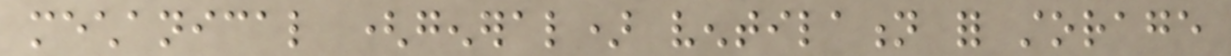mechanical (general) ventilation for storage
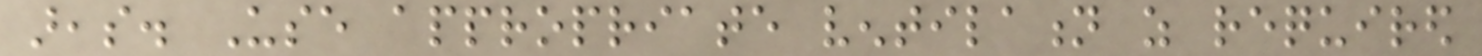areas. Use appropriate ventilation as required
